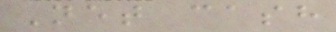Net cash
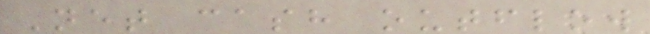Net cash outflow
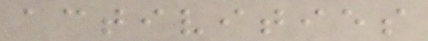activities
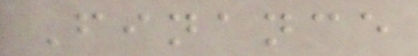Finance
